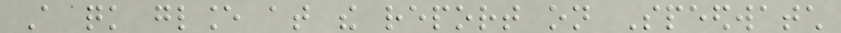A quick glance at the report on Speedwatch
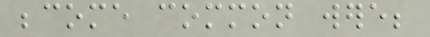become common were;
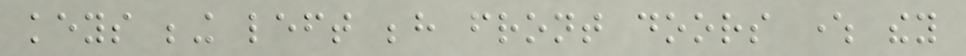keys being left behind front doors where they
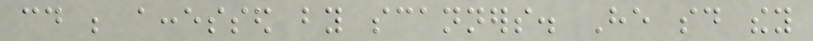could be accessed by scanners. He said they
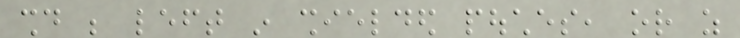should be left in shielded pouches, or as
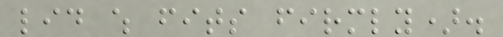lid which fits firmly).
